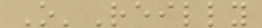O'Reilly
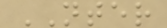NTER
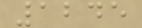1245
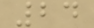24
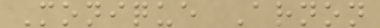Monique Arnon
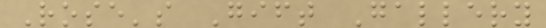Rose's Gift Gallery
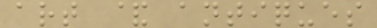art & antiques
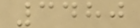3480
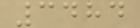3484
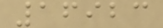16923
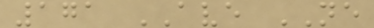171 AVE NE
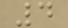4
